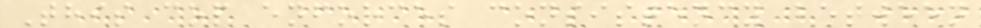This cop enforces consistency between
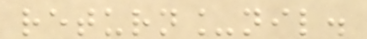return_nil.
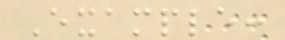Example:
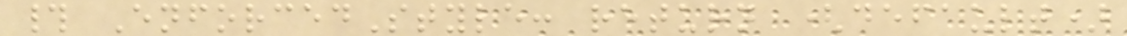# EnforcedStyle: return (default)
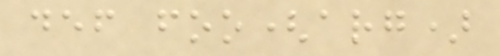def foo(arg)
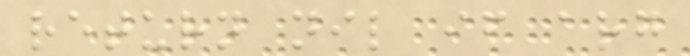return nil if arg
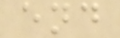end
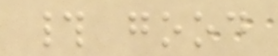# good
